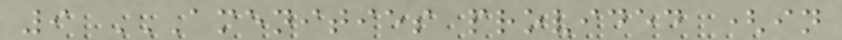9 AMENITIES PROVIDED (IN
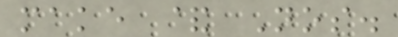make & Nos.
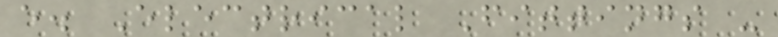e. Electrical Fittings -
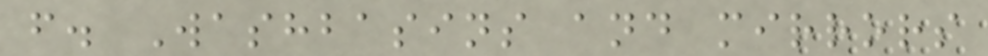f. Washbasins and mirrors
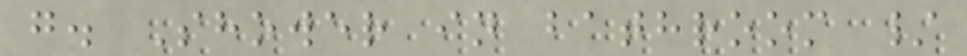g. Shower in bathroom /
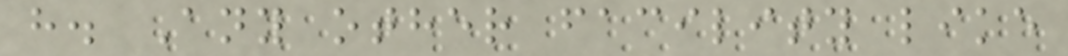h. Any other facility like
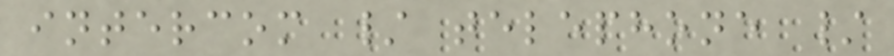intercom / telephone /
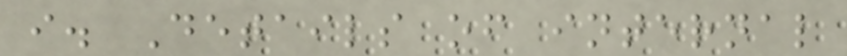i. Details of internal
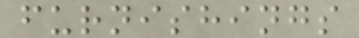furnishings
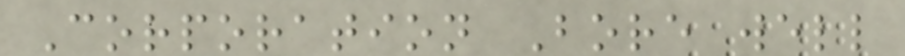Corporation Bore well
